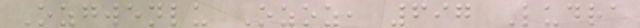Ozgwenlu Ozoz, 697 Ludra
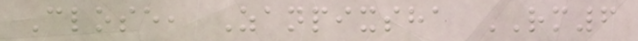Close, Zanpixsha RM6
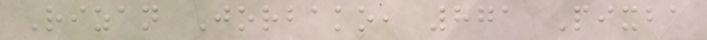Rizan Jorbako, 871 Pixba
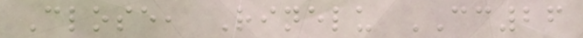Close, Rinelu CC26
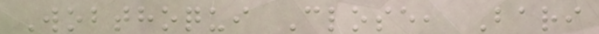Wobthoqui Close, Bari
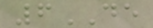6DE
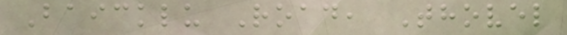Baicklu Road, Thovel
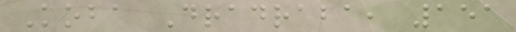Koba Dradraba, 151
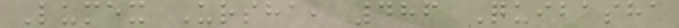Lumex Ursha, 486 Quibasha
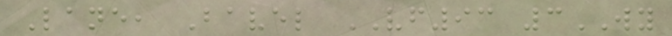Lane, Bavel VF93 3WY
